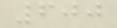600
